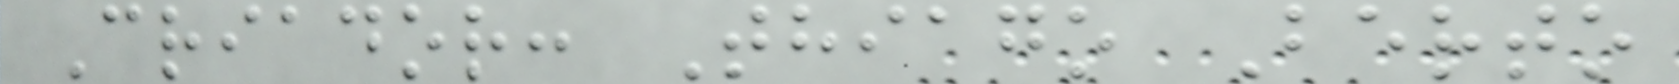Criador: Thiago Berto
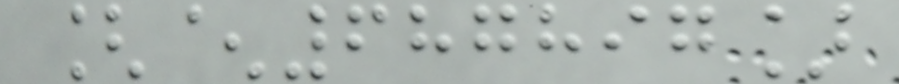[^687897]
